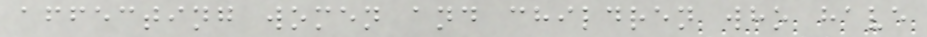affecting women and children who have
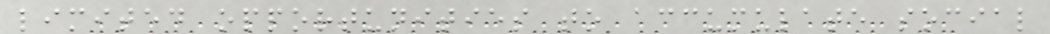limited opportunities to accumulate social
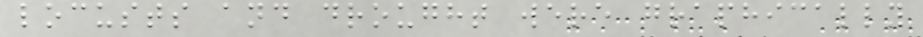locusts and drought were graphically
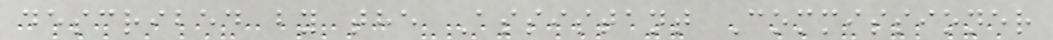described by the Assistant Commissioner
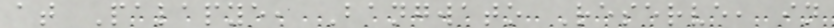at Palapye, Bangwato Reserve, in
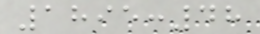1895:48
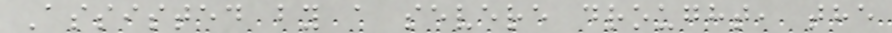Assisted by a severe drought, the
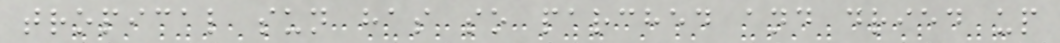tropical sun has so parched and dried up
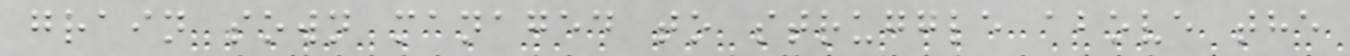grain sown managed to struggle above the
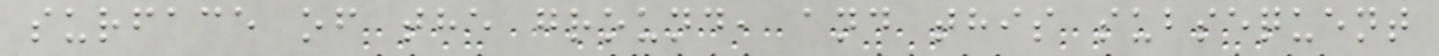surface of the ground, and this subsequent
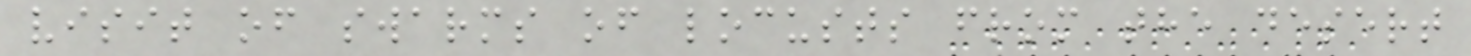visit of swarms of locusts from the desert
